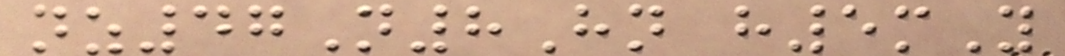nz47N8Hn h5mY
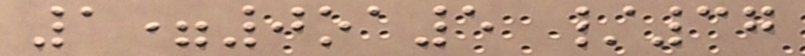1=0oa5 /37
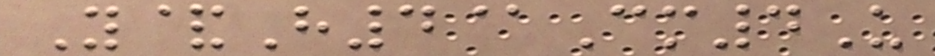Y&H4@Cm4U
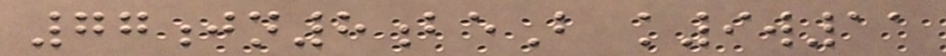77jn8beB k9w11
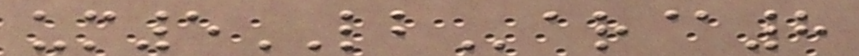um5LBar@8
